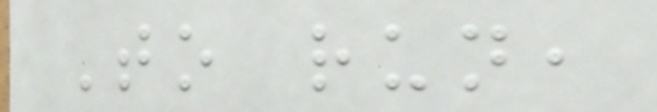To run,
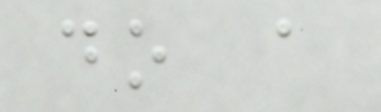do a
